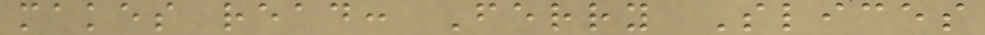makes read: Ferry Slices
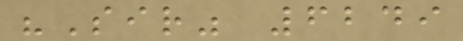"Sir" 6249
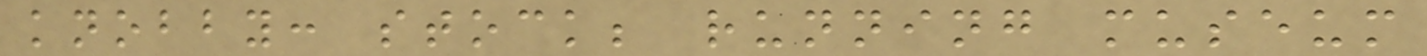knobby: stock; running museum
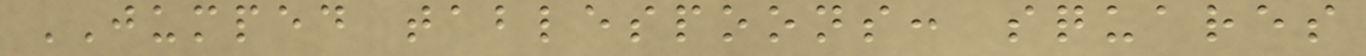JUMPED tablespoons: squares
